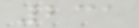231
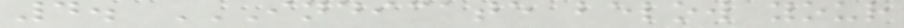4. INDICATE BELOW YOUR
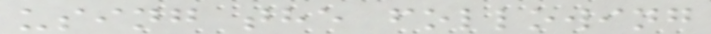using the following
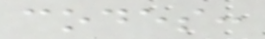codes:
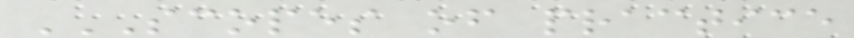SCOPES OF PRACTICE
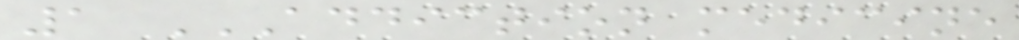1 ADDICTION MEDICINE
